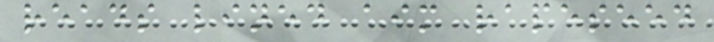reads lined aim rapeseed
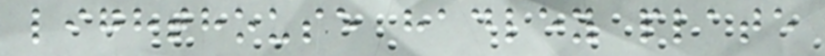lighthouse hadley plate
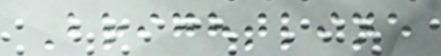Brightline
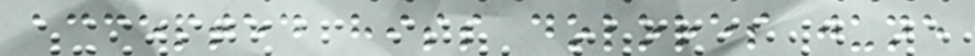accepted hiss dolores june
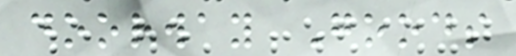doorway Goods
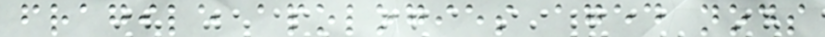fragile apologies aged nods
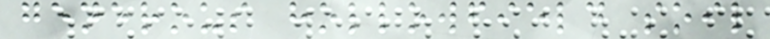generous hollowfield soil
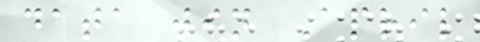data jin April
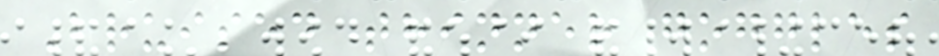Bruised thinner goggles
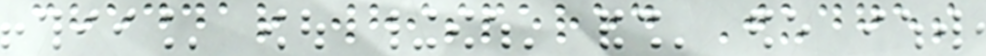cheddar whispered Judges
